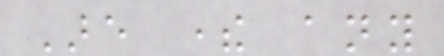Are there any
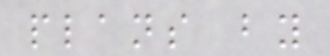plans by
